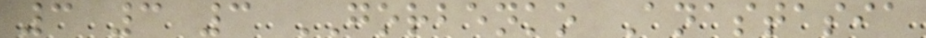3 3 3 GORBENKO Anastasia
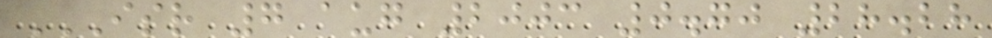ISR 7 AUG 2003 0.70 28.28
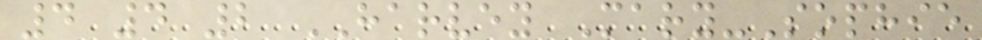4 4 2 HARVEY Mary-Sophie
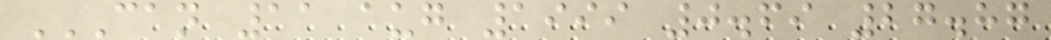CAN 11 AUG 1999 0.69 27.87
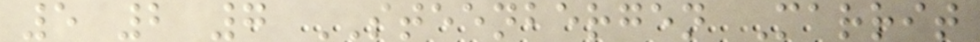5 2 7 STEENBERGEN Marrit
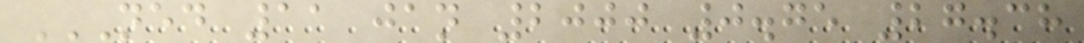NED 11 JAN 2000 0.75 27.38
